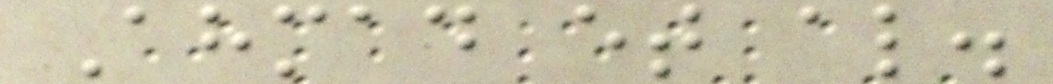Ahmad et al.
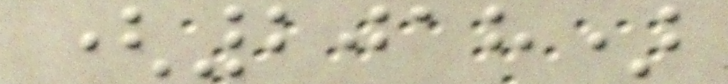(2018)
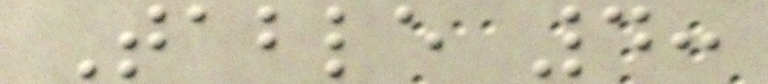Table 4:
